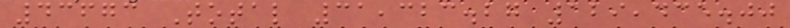43673 Total 31,323.27 129,435.00
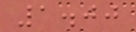1.00
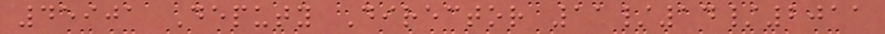45901 Deputy Director 11/14/2011
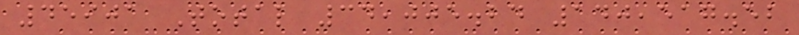45901 Total 34,005.24 140,517.52
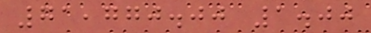71,770.00 1.00
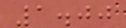1.00
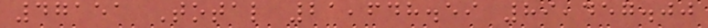47151 Total 21,648.59 89,457.00
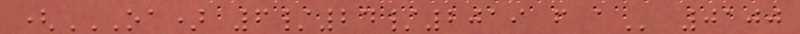(OA) 6/24/2019 F A 0100
